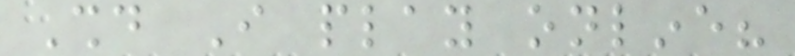Should I play online?
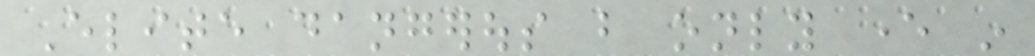Elite dangerous but only ever in
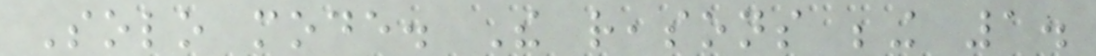Solo mode. The reasons being 1.
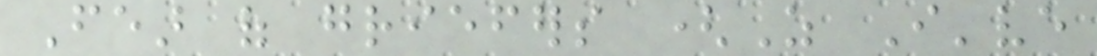Fear of griefers (As I've
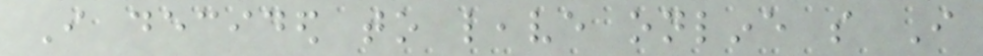I decided to leave online so I
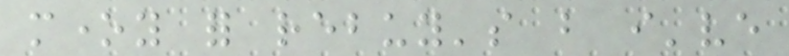money for rebuy's but i've
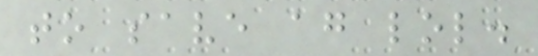to save again lol.
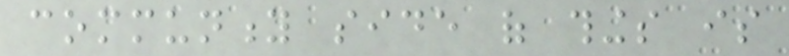community side of things is
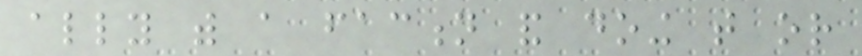ally with a faction and doing that or
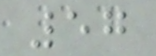57
